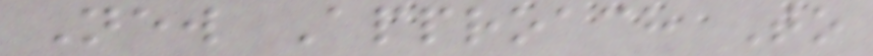New Approach To
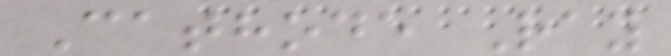Cathode Ray
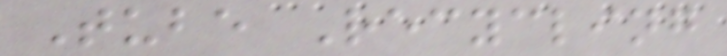Tube Recycling
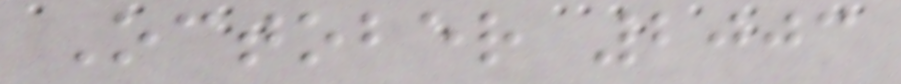October 2003
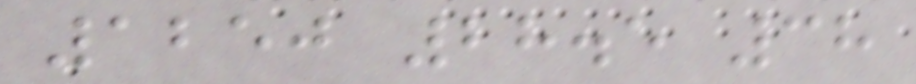1250 28.5 38
